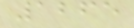1265
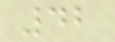42
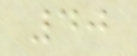40
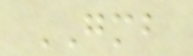GMB
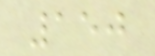150
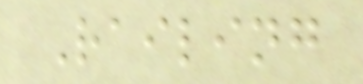Railing
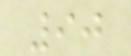90
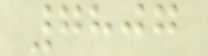7807
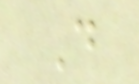D
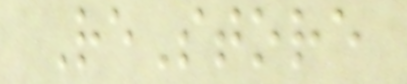ReStore
